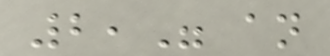2," an
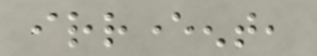irreverent,
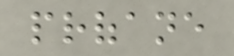profane
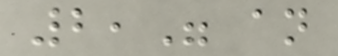2," an
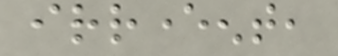irreverent,
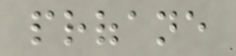profane
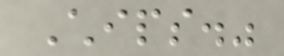Chips."
